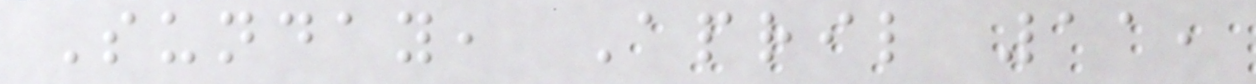Sunday, April 11,
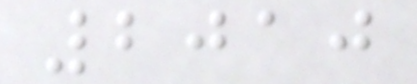2010
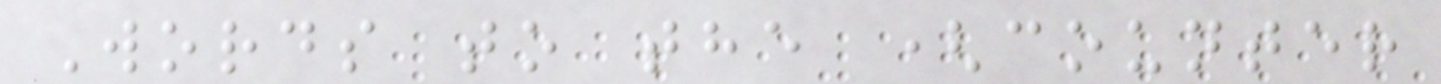Words to the (counter
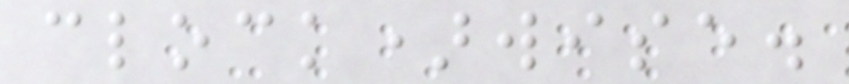clock)wise.
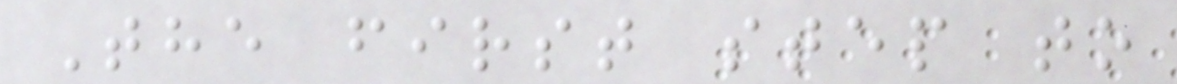The first step to
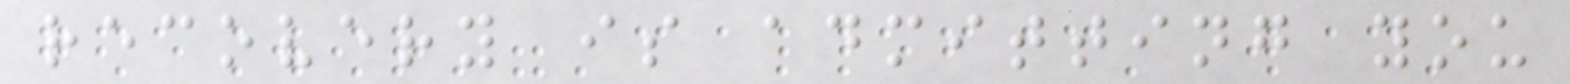recovery is admitting you
